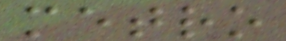metro
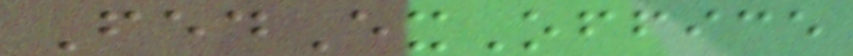FedExOffice
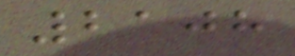2108
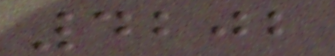4202
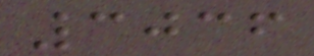3036
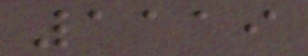1119
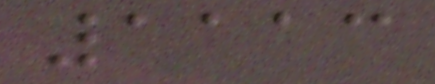1113
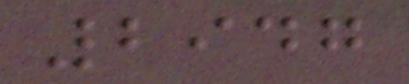2947
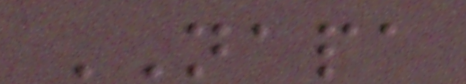NAPA
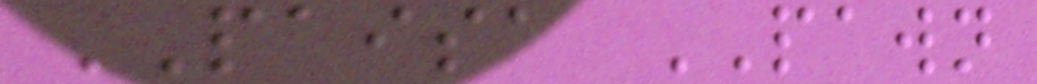PAISA PAWN
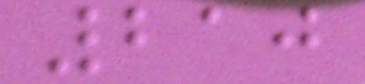210
